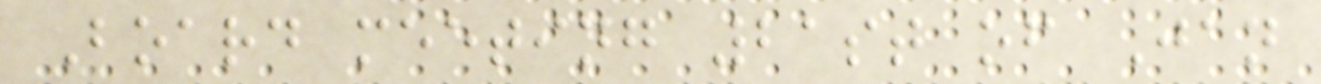Board meeting 21st of Jan
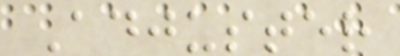Adjuster
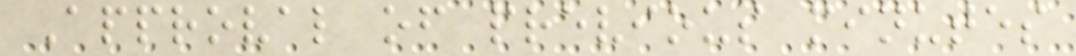Approval of previous minutes
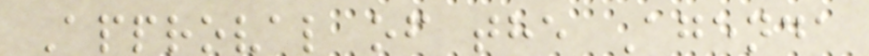Approval of the Agenda
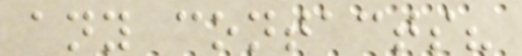any contacts?
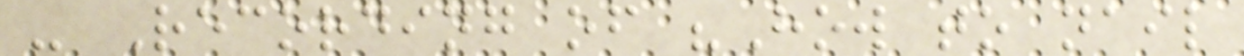- Recording of "How to nail
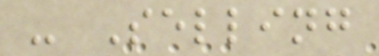- Selling
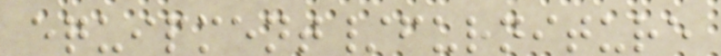equipment/furniture
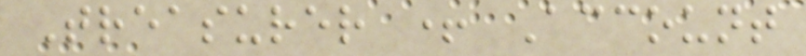Treasurer + Account
